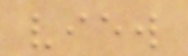view
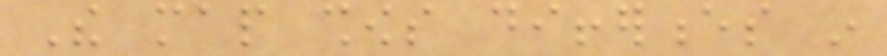The map shows differences in
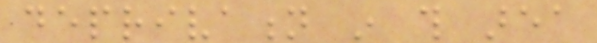deprivation in this area
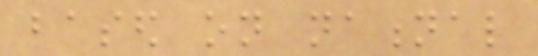based on national
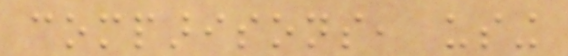comparisons, using
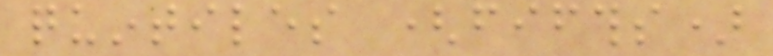quintiles (fifths)
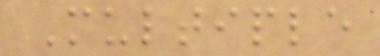Multiple
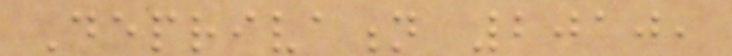Deprivation 2010,
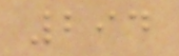294
